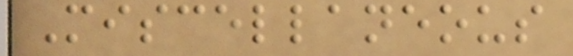Miscellaneous
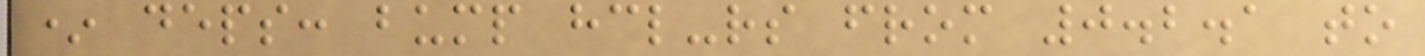* deps: bump hcl-rs from 0.2.1 to
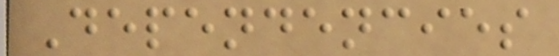Dependencies
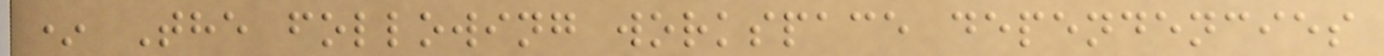* The following workspace dependencies
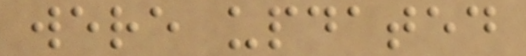were updated
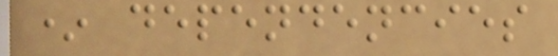* dependencies
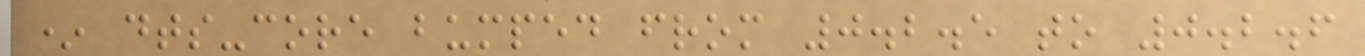* dts-core bumped from 0.2.5 to 0.2.6
